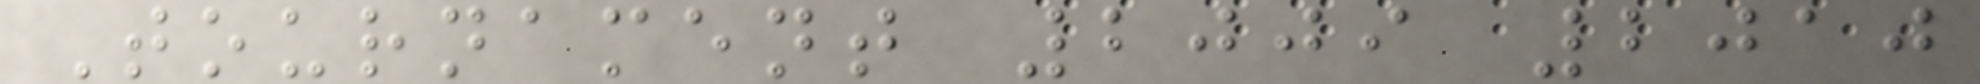Tournament 2009 2010
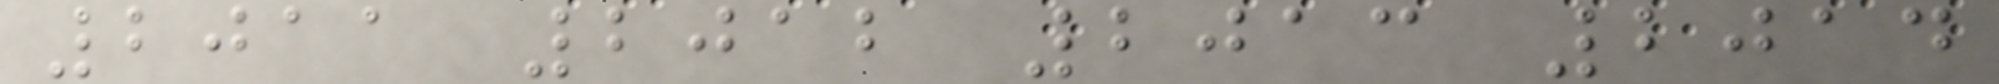2011 2012 2013 2014
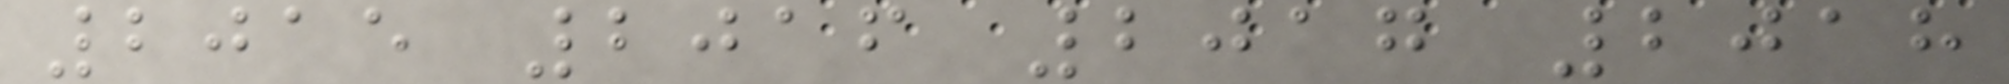2015 2016 2017 2018
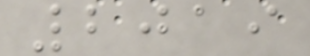2019
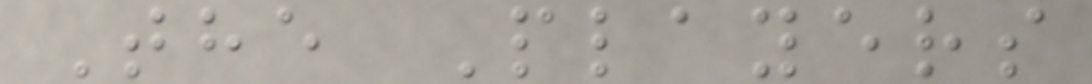The Players
